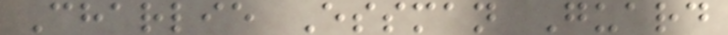Charlie Essman Guard
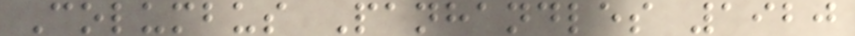Columbus Panhandles 1920
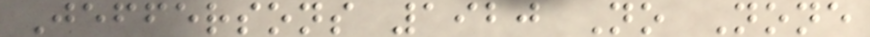Jeffersons 1920 No None
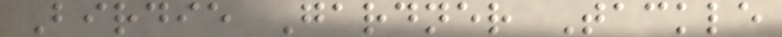Birdie Gardner Tackle
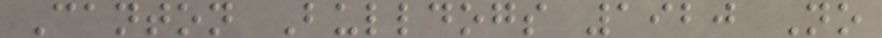Canton Bulldogs 1920 No
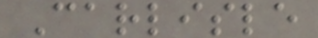Carlisle
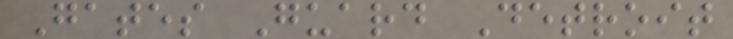Gates Guard Detroit
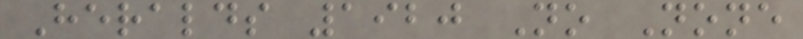Heralds 1920 No None
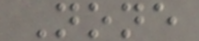None
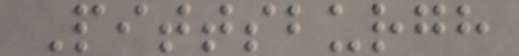Pittsburgh
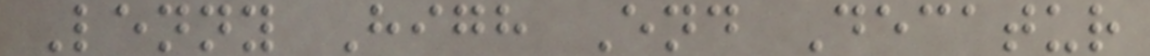Lenny High End Decatur
